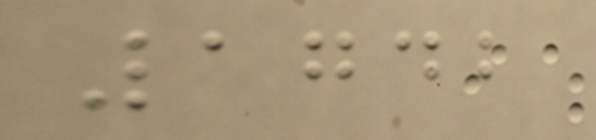1742
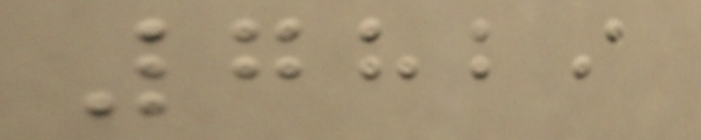7829
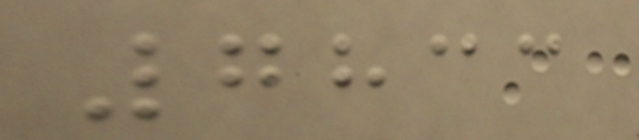7833
